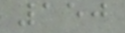150
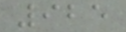925
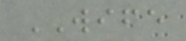WIFE
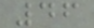46
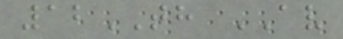12TH AV
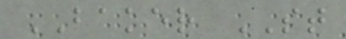BAKER ST
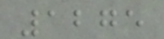1275
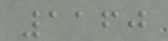1160
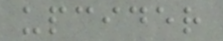upcider
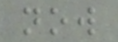now
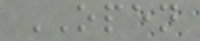OPEN
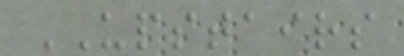UPSTAIRS
